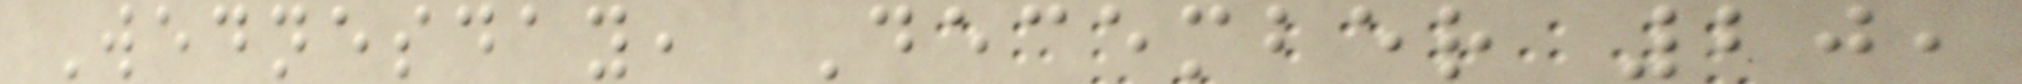Wednesday, December 20,
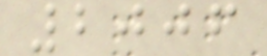2006
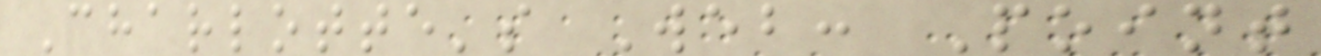Charlotte's Web: Point
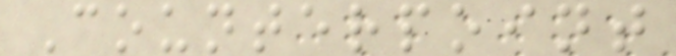Counterpoint
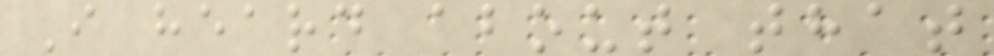I heard about that
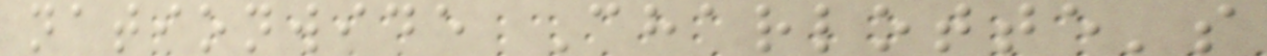nationwide Charlotte's
